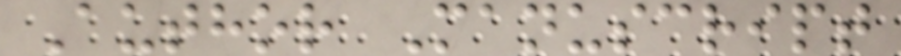Author Manuscript
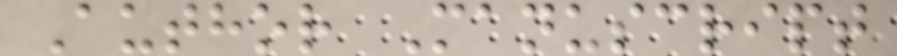Author Manuscript
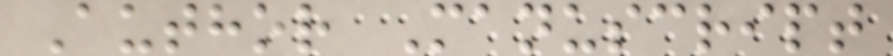Author Manuscript
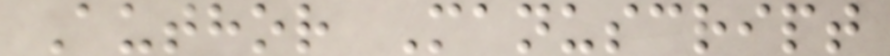Author Manuscript
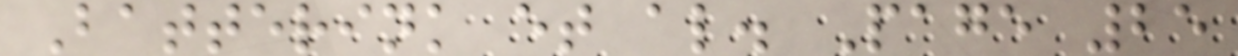Batterink et al. Page 25
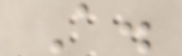A.
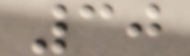30
